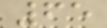65
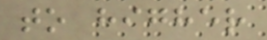to higher
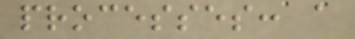processes: a
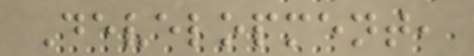Development,
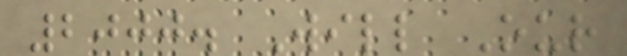2000. Will Our
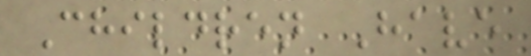Children Have
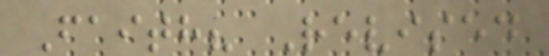Faith? Revised
